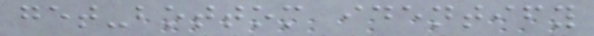get-bottom identify
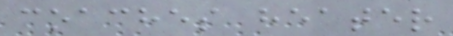coaches heater
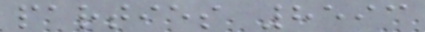parties 8593
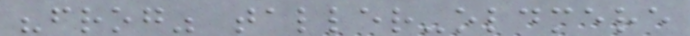"frog" taller-oldmere
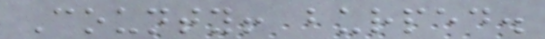County! burped.
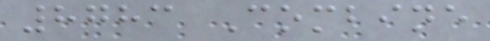8783 Combine
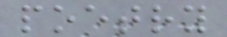poetry
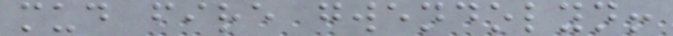mud fire gwendolyn!
